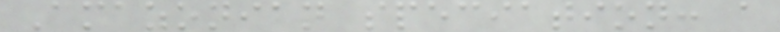Amazonian speciation: a
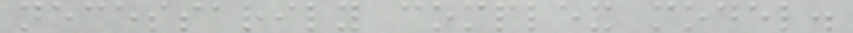necessarily complex model.
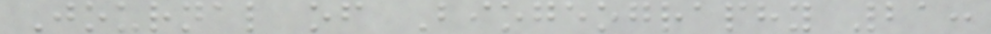Journal of Biogeography 21:
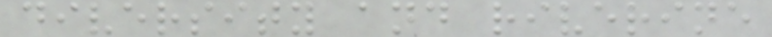diversity and riverine
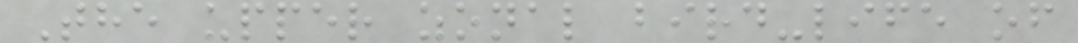The upper zonal bird-life of
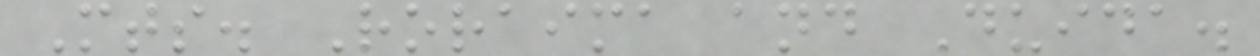Mts. Roraima and Duida.
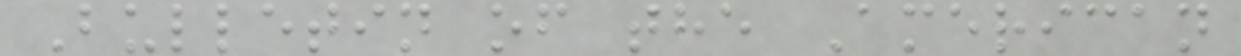Bulletin of the American
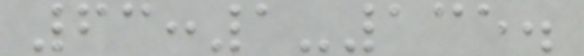63:1-135.
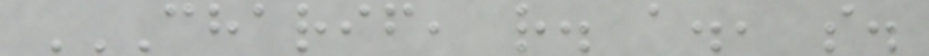CHARIF, R. A., S.
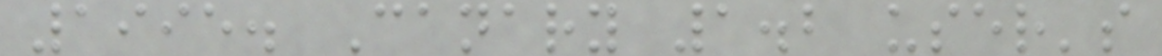1995. Canary 1.2 user's
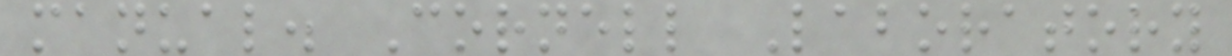manual. Cornell Laboratory
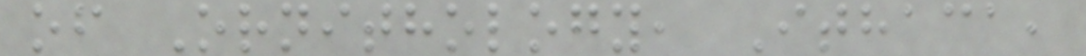of Ornithology, Ithaca,
